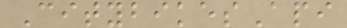CitybikesApi
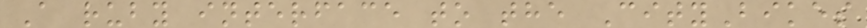A ruby interface to the CityBikes
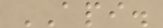API.
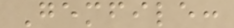Gemfile:
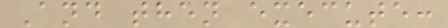And then execute:
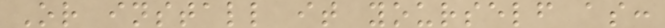Or install it yourself as:
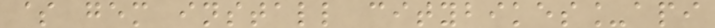$ gem install citybikes_api
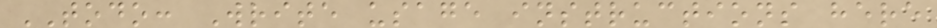TODO: Write usage instructions here
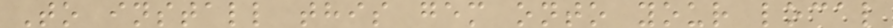To install this gem onto your local
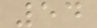54
